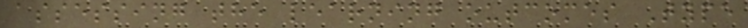assessing the learning outcomes Type
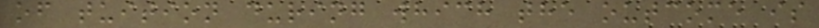of tuition during which the outcome is
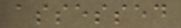assessed
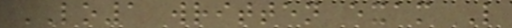LO1 written exam L
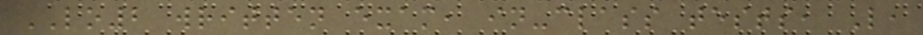LO2 written exam, in-class tests, L,
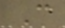C
